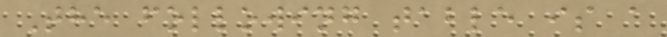The following table is a
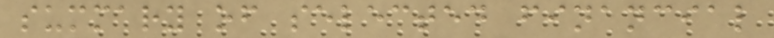summary of selected financial
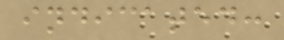indicated:
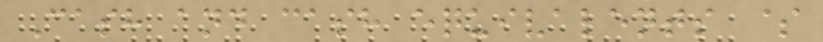Cash and cash equivalents $
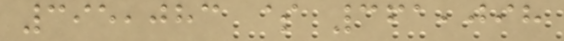395,083 $ 361,098
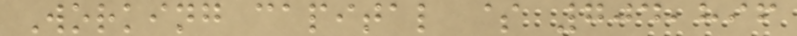Working capital $ 704,896
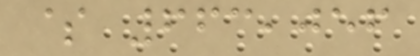$ 663,056
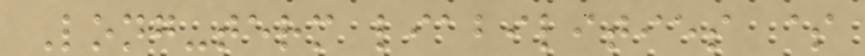Long-term liabilities $
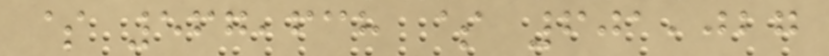$ 567,638 $ 601,027
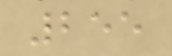255
